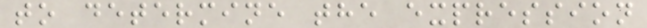to determine the expression
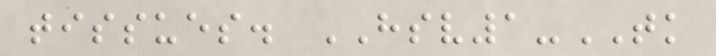tissues. HSV1-TK
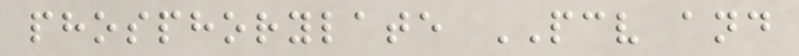phosphorylate PCV and
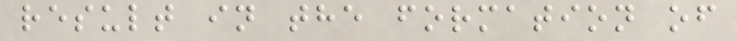result in the formation of
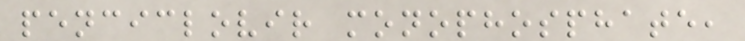penciclovir monophosphate,
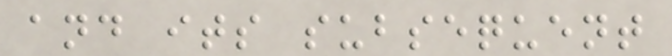and its subsequent
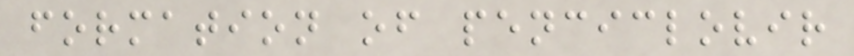formation of penciclovir
